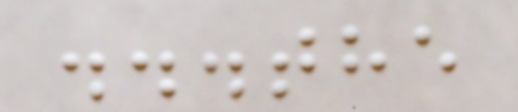...the
